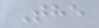The
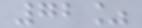72%
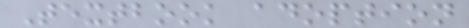Textbook adoption
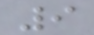9
